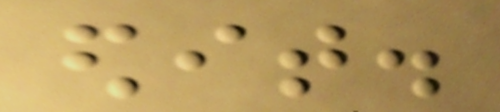edit.
